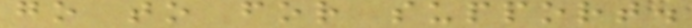go to for support.
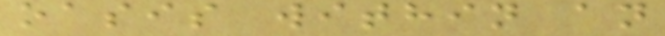oasis within an
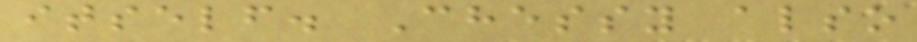itself. Chessy also
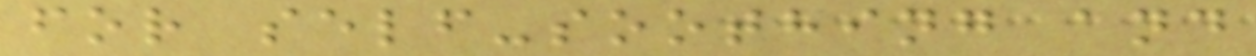for self-soothing and
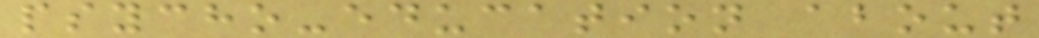psycho-education about
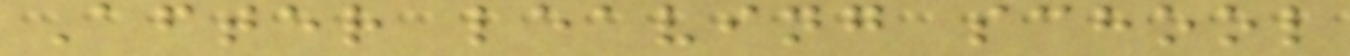After leaving school
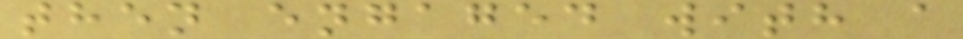then engaged with a
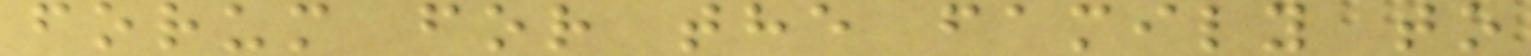forum for the family to
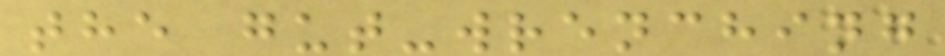the gut-wrenching
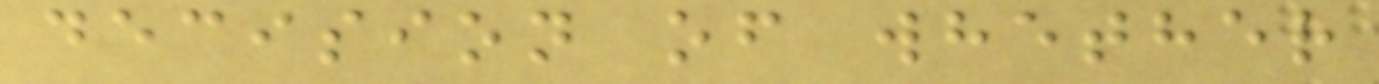decision of whether
